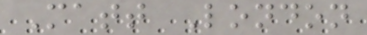Matt London
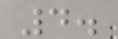4.
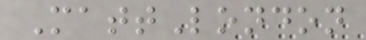MattLondon
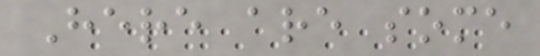Here are some
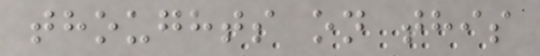thoughts on this
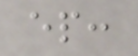ep:
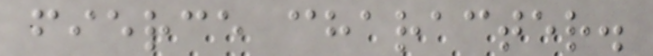fierce character.
